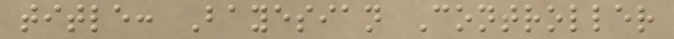title: Bayesian Controller
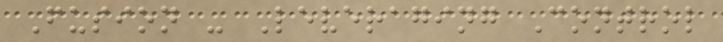Fusion - Leveraging Control
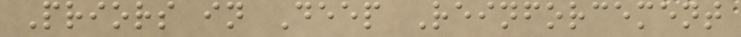Priors in Deep Reinforcement
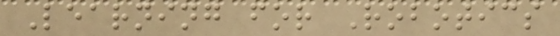Learning for Robotics
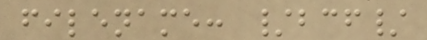filename: /bcf/
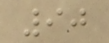90
